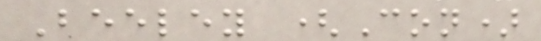Beeley (Con)
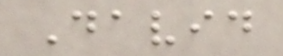David
